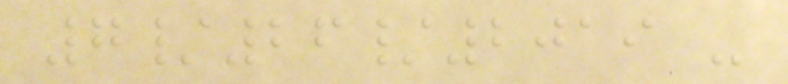7/26/2019 -
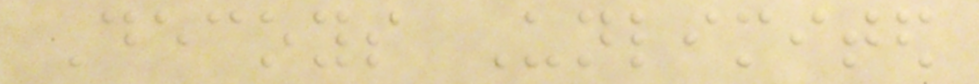Decoys Unlimited
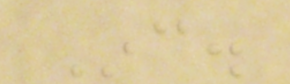Inc.
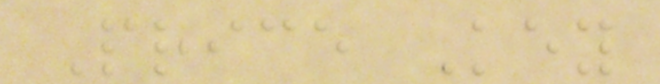Price Key
